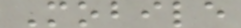Mobile
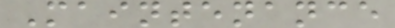Maintenance
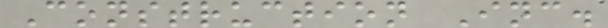Construction Inc.
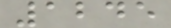1245
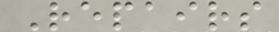Repairs
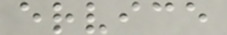ervice
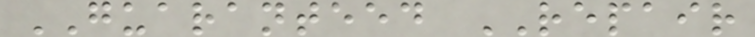GUARANTEED REPAIR
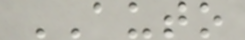AUTO
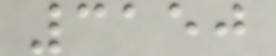3150
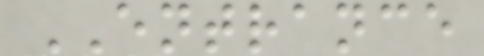ENTRANCE
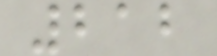212
